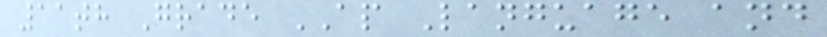11th Grade AP Language and
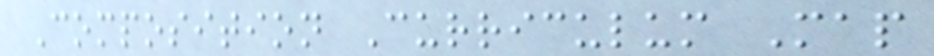Composition Curriculum Map
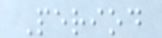Period
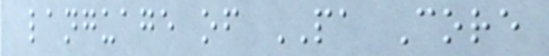language of PA Core
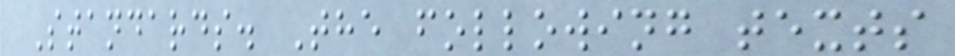Standards. The following texts
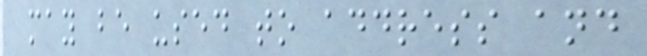may be used to address and
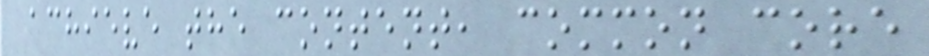achieve the content, common core
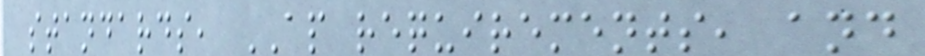standards, AP requirements, and
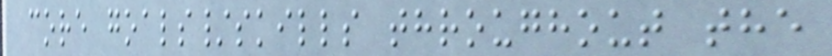core goals/skills throughout the
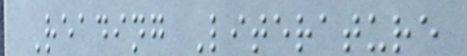Reading Literature
